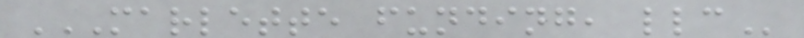MARLETTE FUNDING, LLC
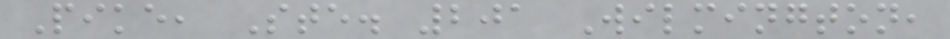Pike, Ste. 201 Wilmington,
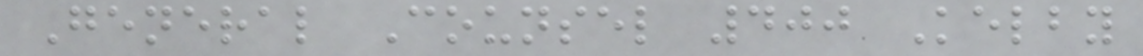General Counsel 400 Kelby
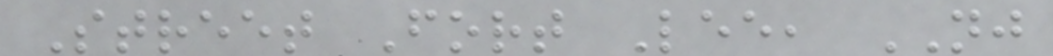Street Fort Lee, NJ
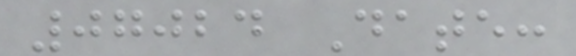07024 Date:
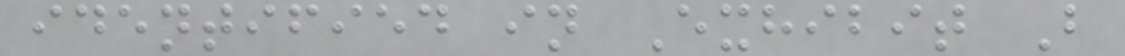identified in Exhibit B
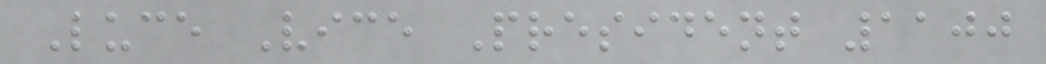Luce Vice President 1100
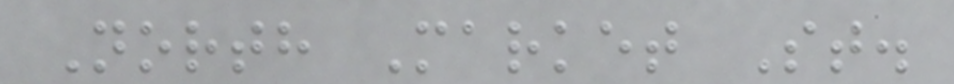North Market St.
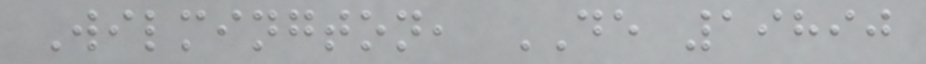Wilmington, DE 19890
